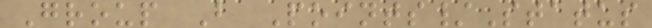Group B Points/Status
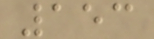153
